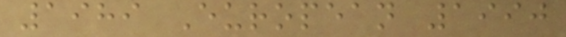1989 European 1990
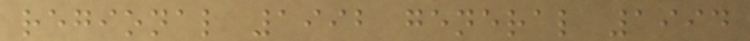regional 1992 general 1994
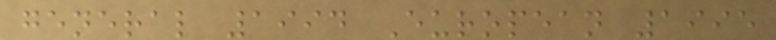general 1994 European 1995
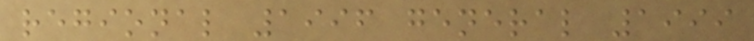regional 1996 general 1999
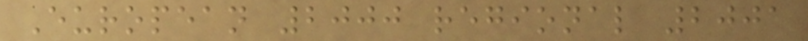European 2000 regional 2001
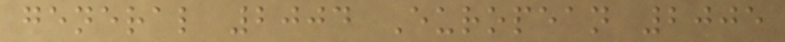general 2004 European 2005
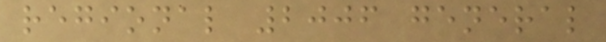regional 2006 general
